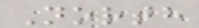North
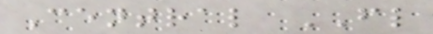Central FL
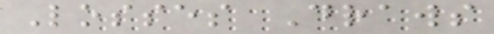Losses Draws
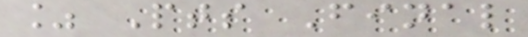% Pts Final
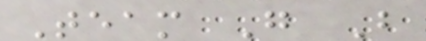Team G B
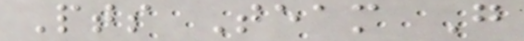Pts Team G
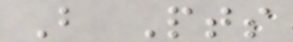B Pts
